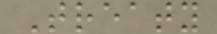Treaty
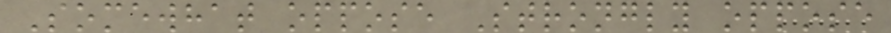Somewhat oppose Strongly oppose
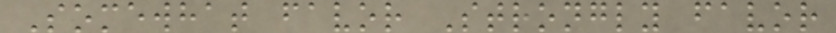Somewhat favor Strongly favor
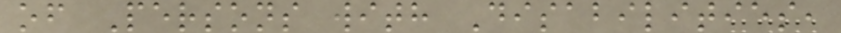of Persons with Disabilities,
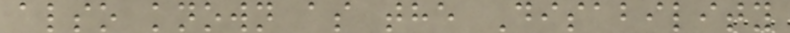also known as the Disability
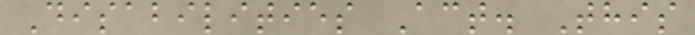Disabilities Act. This
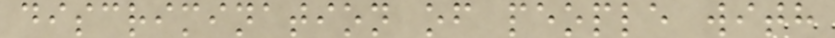discrimination of people with
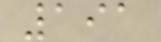191
